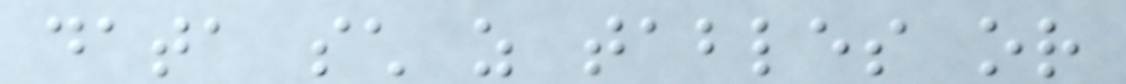data such as tables or
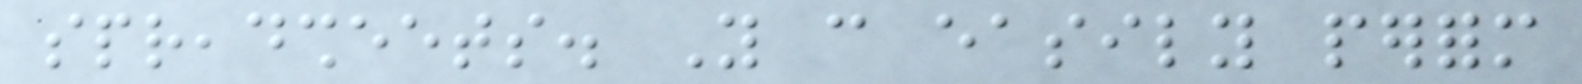spreadsheets. You can easily perform
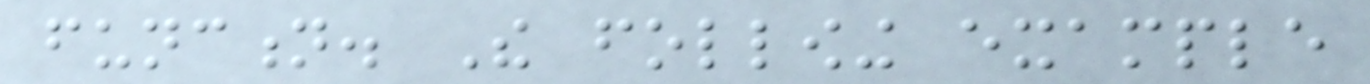function. The following example
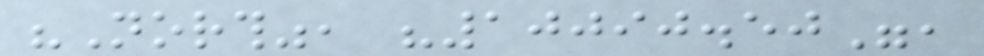"North", "10090.50",
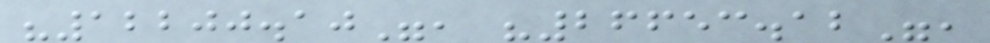"12200.10", "26653.12",
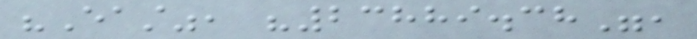"East", "23889.38",
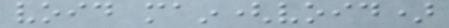void main(void)
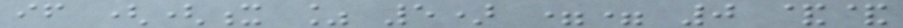if ((x % 5) == 0 &&
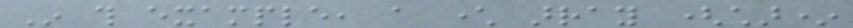In this example, a character array (char*
